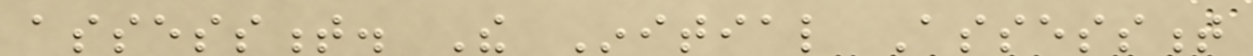assessment. The Initial Assessment
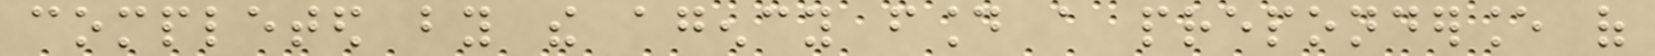completed by the agency found a preponderance of
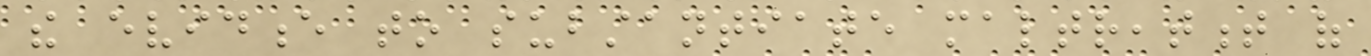the evidence to substantiate maltreatment of
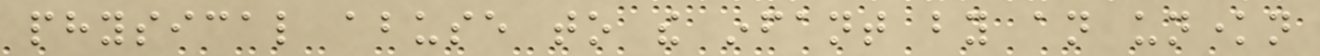physical abuse to the infant by an unknown
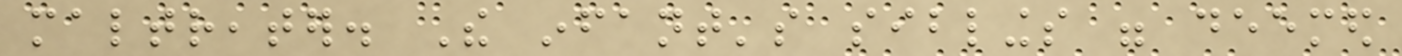maltreater. The infant's siblings were deemed
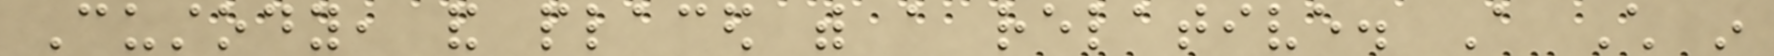Custody, and placed with a relative. A Child in
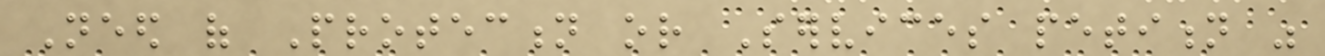Need of Protection or Services petition was
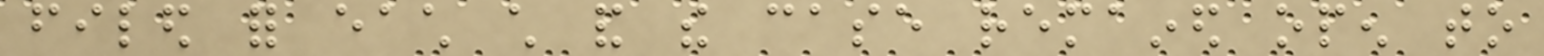filed for each child and the case remained open to
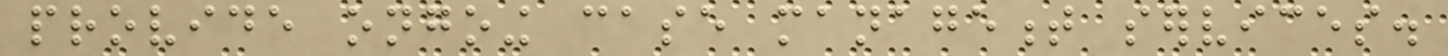provide ongoing case management services.
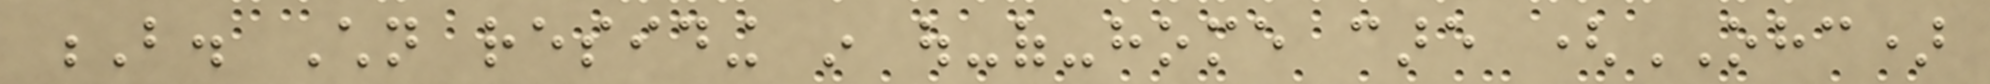B. Children residing in out-of-home care (OHC)
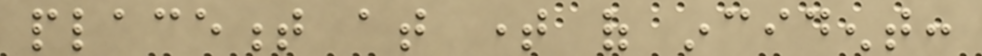placement at time of incident:
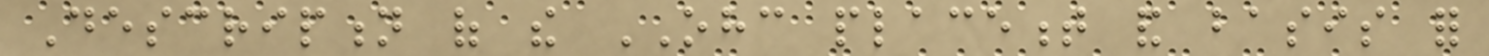Description of the OHC placement and basis for
